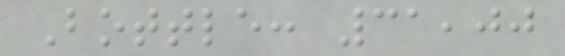Bottle: 31,00
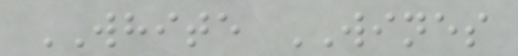WHITE WINES
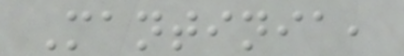Mantinia,
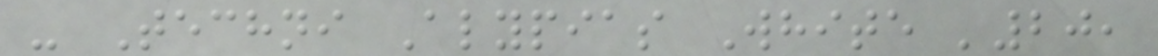- Techni Alypias White '20,
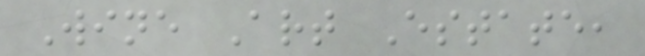Wine Art Estate,
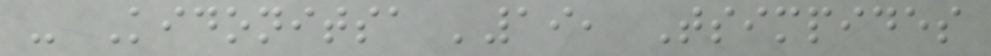- Kidonitsa '19, Tsimpides
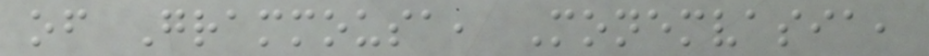of Grammousa, Monemvasia,
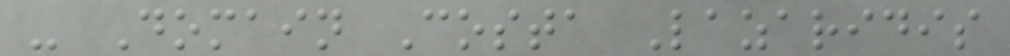- Domain Costa Lazaridis
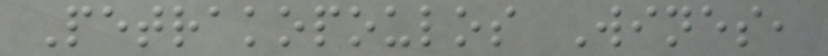Petrakopoulos Wines,
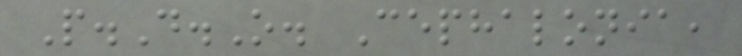P.D.O. Cephalonia,
